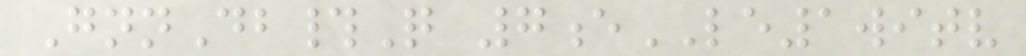GnnDb#Q 7eLE1witv
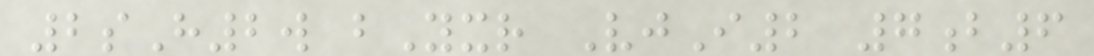2sH2w bYxr VjI2 7b6
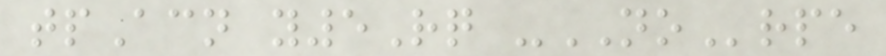tpAcn y5Rq -NOrpe
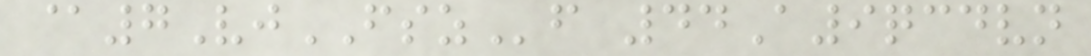@7VjFSZf 44A9qcdvn
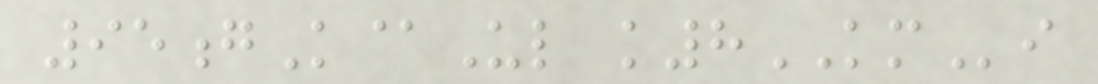95gK@Ul k8KMi
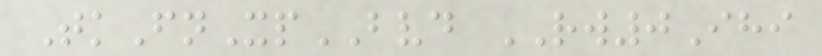TkFnXpBVD RW0Ihi
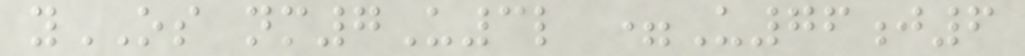yOS nm7U3l =U76j6
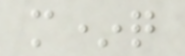m*q
